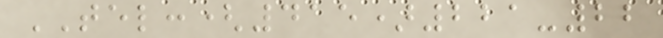TEL:(415)221-22
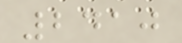2410
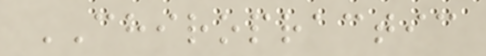CHIROPRACTIC
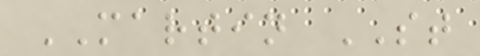MARTIN ST
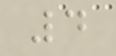4
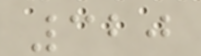320
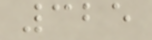325
